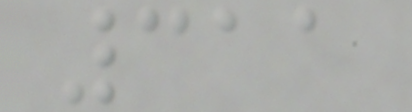311
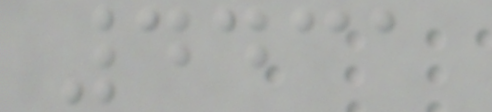4431
